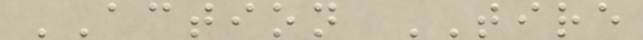ACTION TIRE
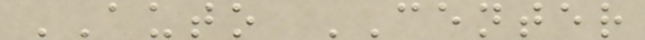AUTO CENTER
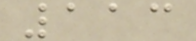113
